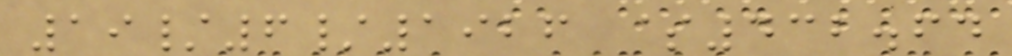19/6/1926 $432.64
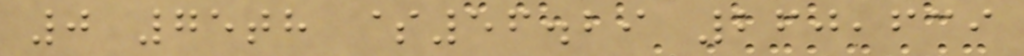0 75th $56.29 260,639
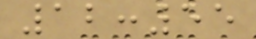12:55
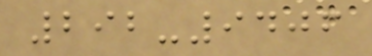292-9406
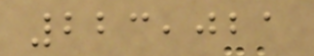223,021
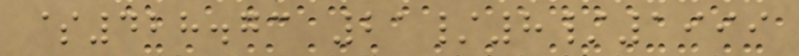$428.73 21/8/1999
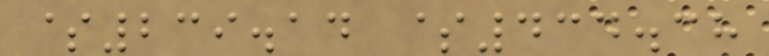$239.14 $434.38
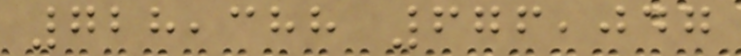728,388 676,047
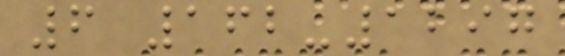6 162-1297
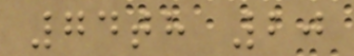74th 20
